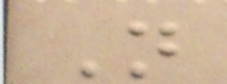N
